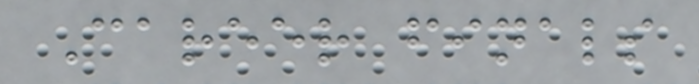Career finals
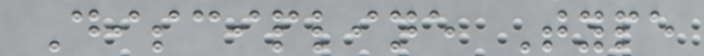Discipline Type
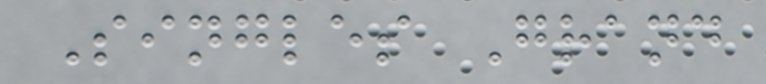Singles Grand
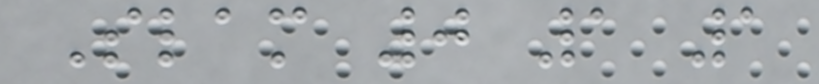Slam 0 1 1
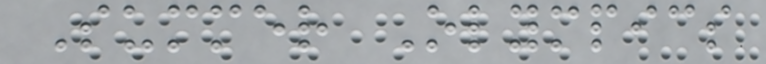Summer Olympics
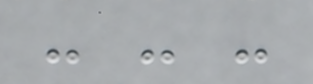- - -
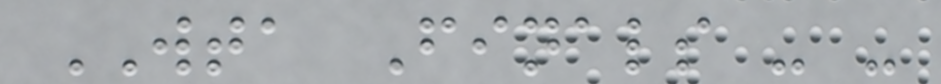WTA Finals - -
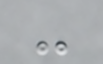-
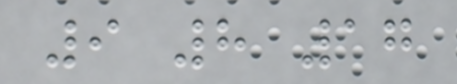9 8 17
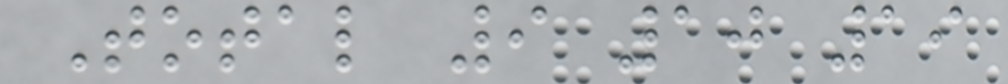Total 9 10 19
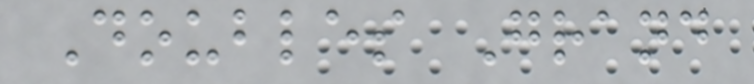Doubles Grand
